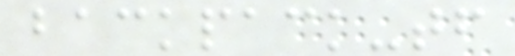backpack-tf
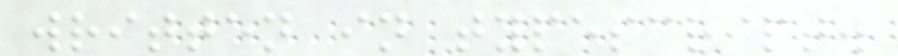written in typescript.
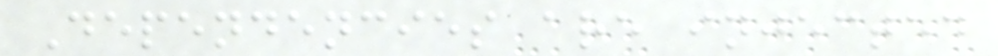Dependencies are injected
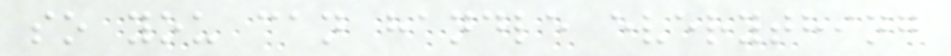so you can handle everything
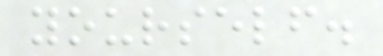yourself.
